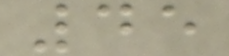45
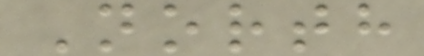North
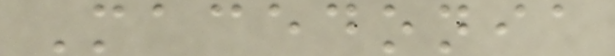Macedonia
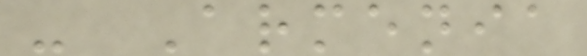- Armenia
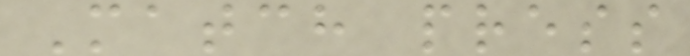Match press
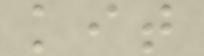kit
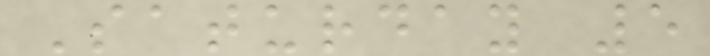Saturday 5
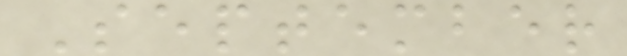September
